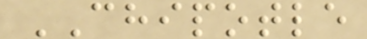CHIPOTLE
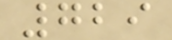729
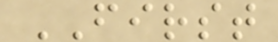FIRST
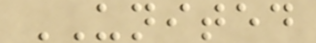UNITED
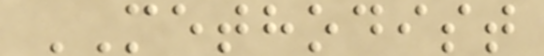METHODIST
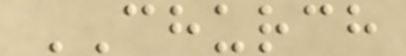CHURCH
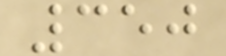350
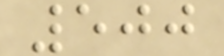500
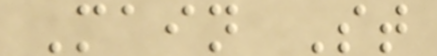Main St
